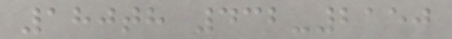180th 432-2150
